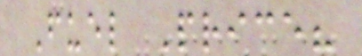Fuel Price?
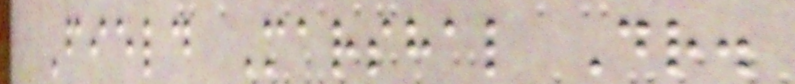Field Marshal Dr.
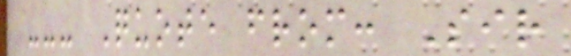--- Quote from: Sir
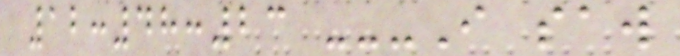12:48:23 ---I saw
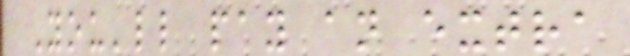You'll pay an extra
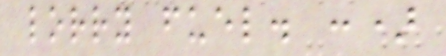lorry fuel. :)
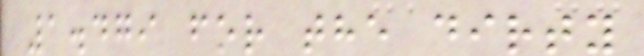1.479 for the dirty
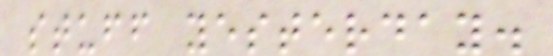stuff yesterday.
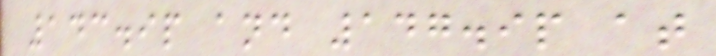143.9p and 147.9p at
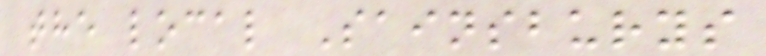the local Sainsburys
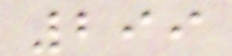299
